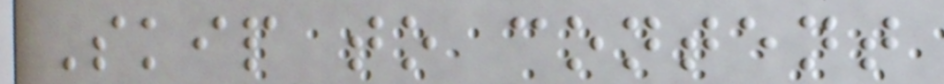Skip to content
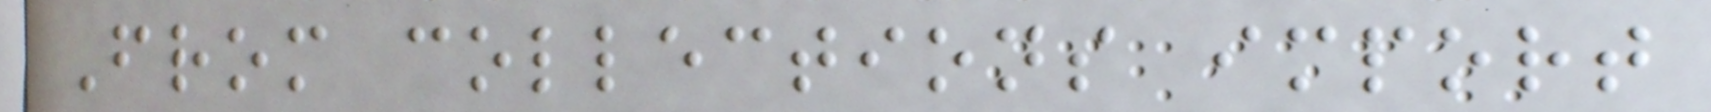From collections import
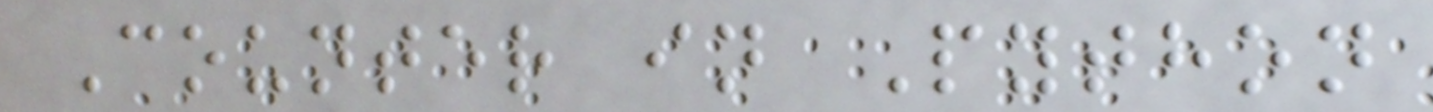Counter in Python
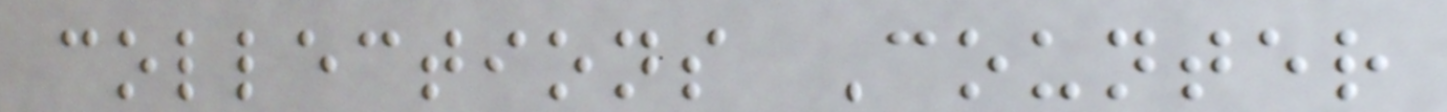collections Counter
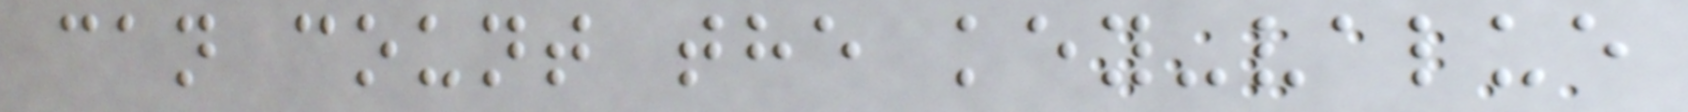can count the key-value
